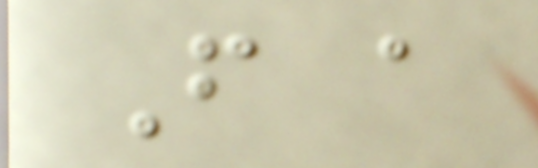From a
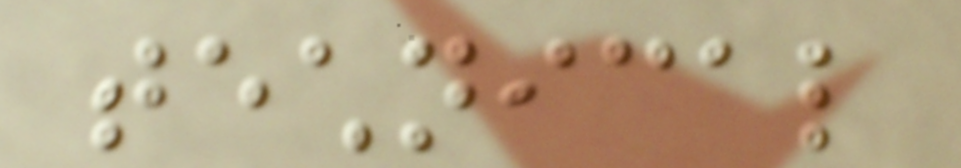technical
